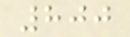800
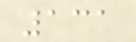131
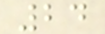24
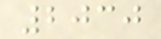2030
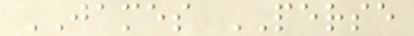JAMES PERSE
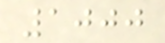1000
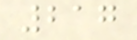217
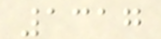1317
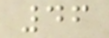46
